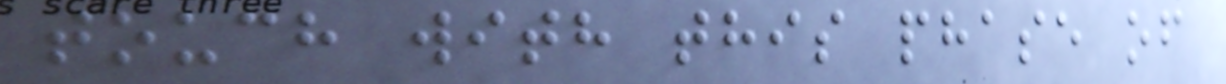touch with this phase of
